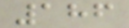186
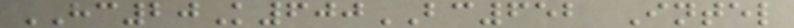HC20K600BC652 Intel
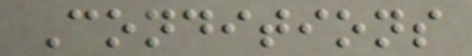Conditions
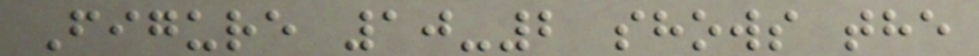Figure 10-2 shows the
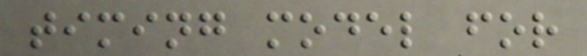timing model for
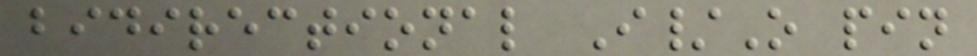bidirectional I/O pin
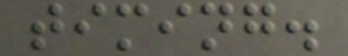timing.
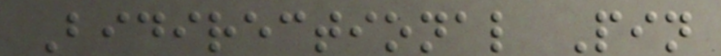Bidirectional Pin
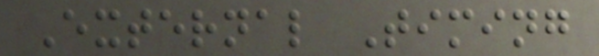External Timing
